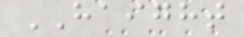HAIGHT
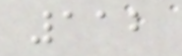112
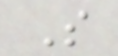S
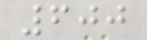600
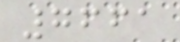7661
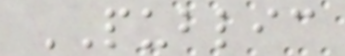PUBLIC
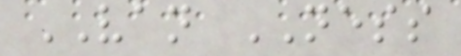VAN NESS
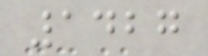1427
